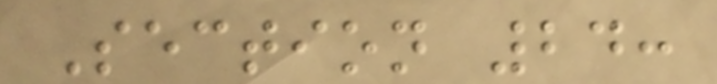Section 24:
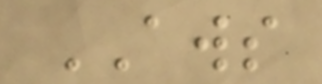AWS
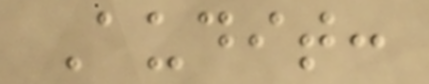Audit:
